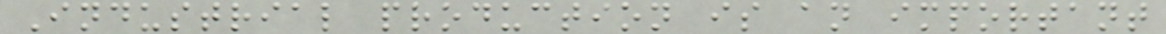Industrial production is an important
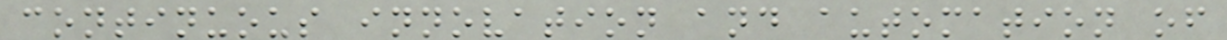continuous innovation and automation of
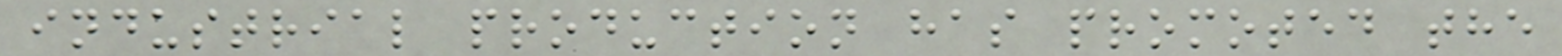industrial production has promoted the
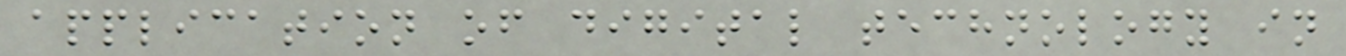application of digital technology in
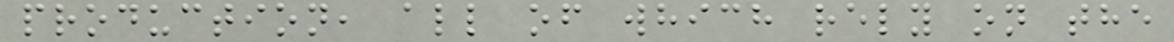production, all of which rely on the
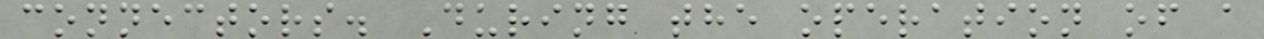connectors. During the operation of a
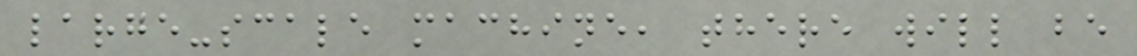large-scale machine, there will be
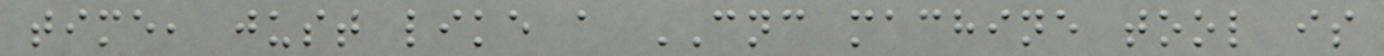time, just like a CNC machine tool is
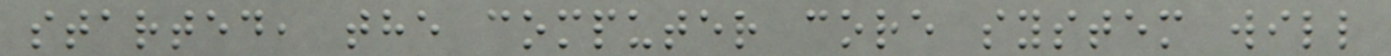started, the computer core system will
